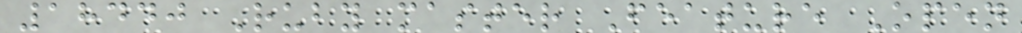18440 Ruby master Feature Open
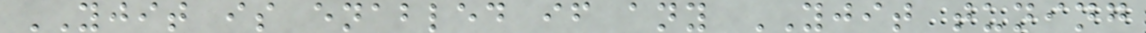YJIT is enabled if any YJIT tuning
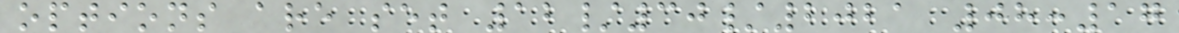options are set 12/30/2021 08:17
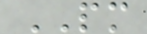PM
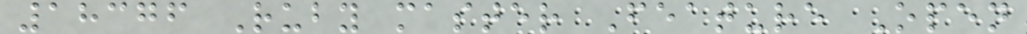18376 Ruby master Feature Open
